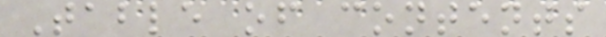Table of contents
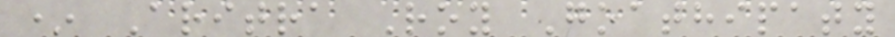* Aritra Roy Goathipaty
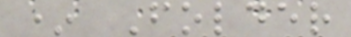* Folder
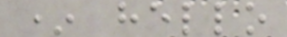* hello
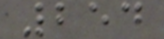254
